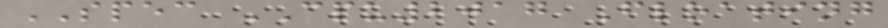SPEC CPU2017 Floating
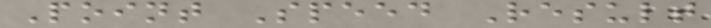Point Speed Result
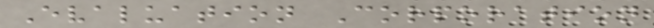Evaluation Corporation
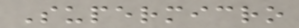Supermicro
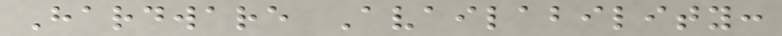Hardware Availability:
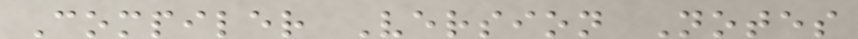Compiler Version Notes
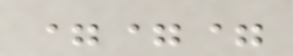===
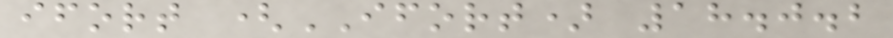ifort (IFORT) 18.0.2
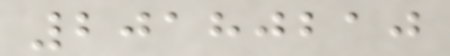20180210
